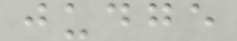judge
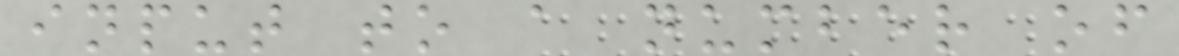input to a number of
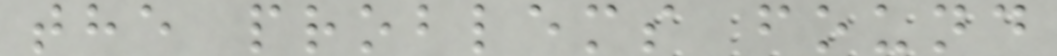the problems found
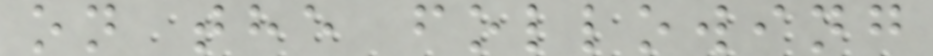on the following
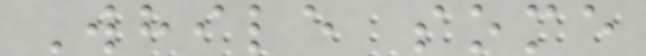While some
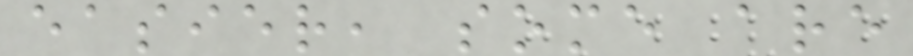easier, some are
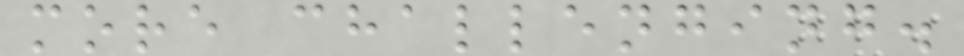more challenging.
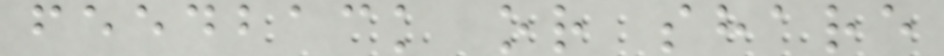feedback or share
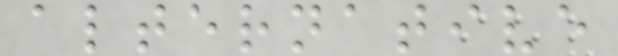alternative
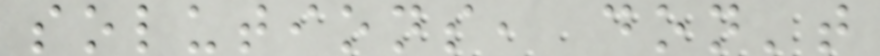solutions, don't
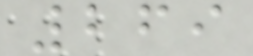269
